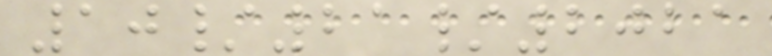10/21/2021
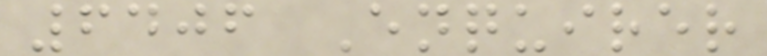6406 Enquirer
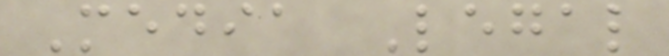Media Legal
